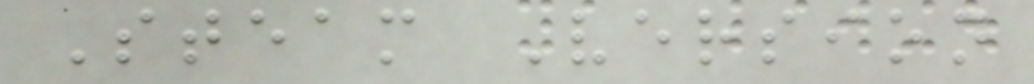Steam Version
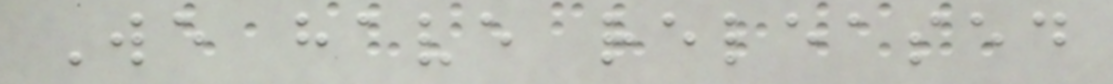We have released
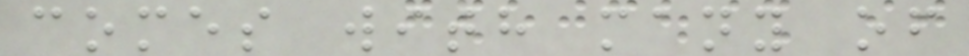comes with many of
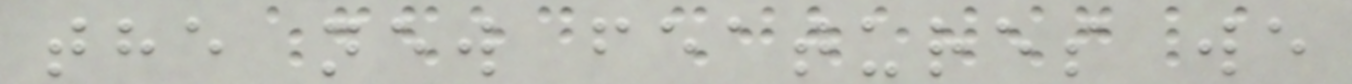the new features we
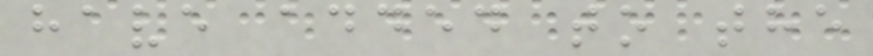have added to the
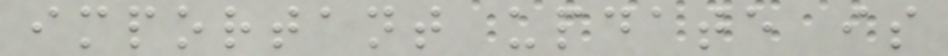important update is
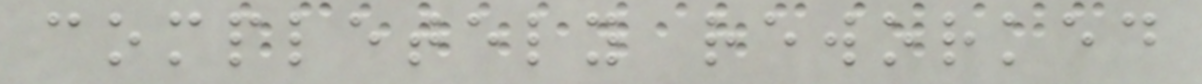completely reworked
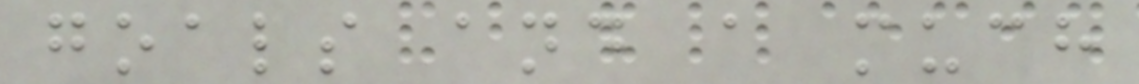goals and a much
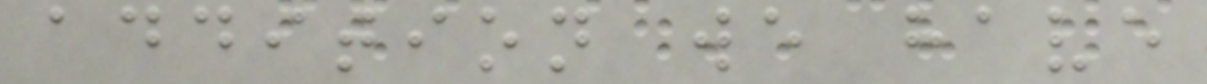addition we have
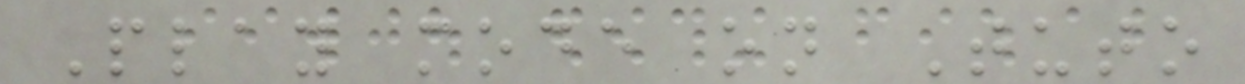Play mode on Tuto
